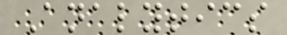Analytics
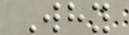Why
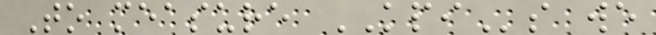To measure KPIs we
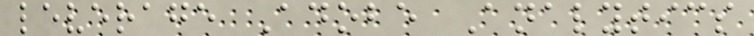leverage Adobe Analytics
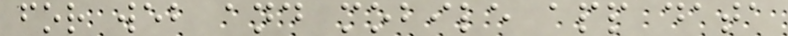for web and mobile app data
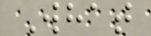What
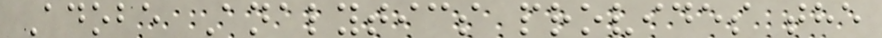Adobe Analytics provides the
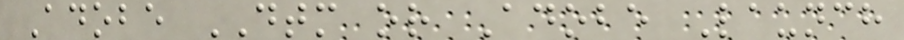Adobe DTM or Adobe Launch
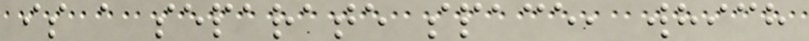is a separate space, which
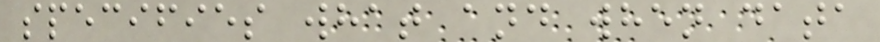specifies what and when data
